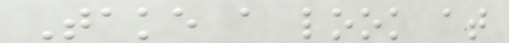Take a look at
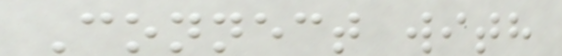Connect with
